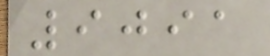9091
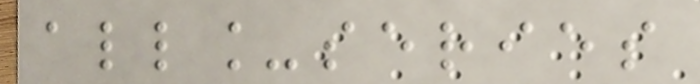all_series
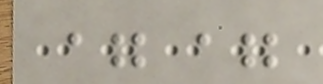==
